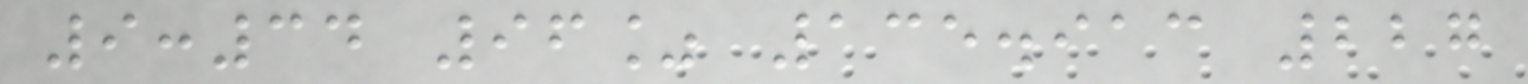9:34 96% 135.913 227
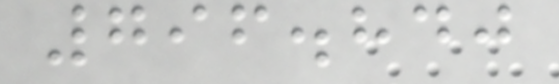796.840
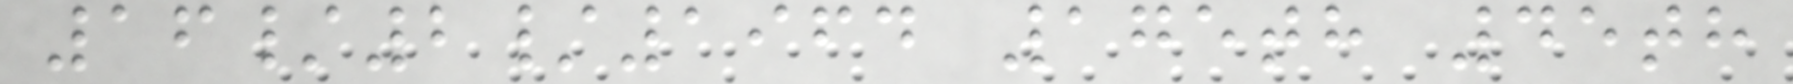16/2/1964 175th 45th
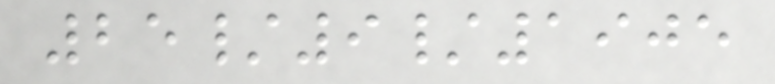25/9/1905
